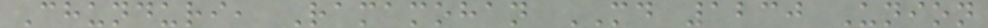Chunduri, Ramamohan MD 1230 Union
